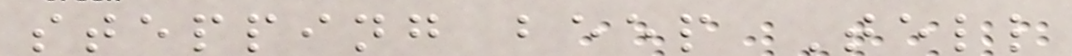stepping beep Tell
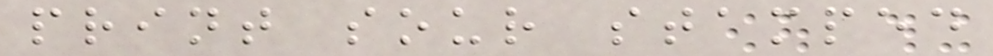print sour stamped
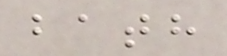bath
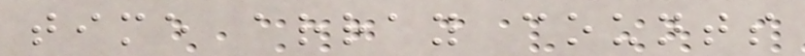time array counts
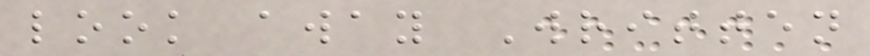look away Written
